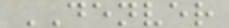DENVER
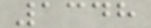1348
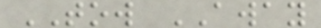TOW AWAY
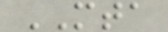MTA
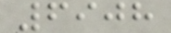6908
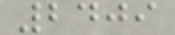2409
